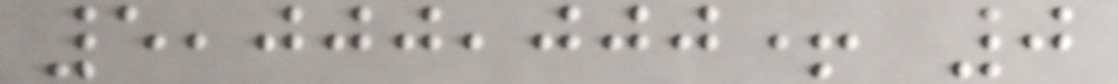5,000,000+ 0
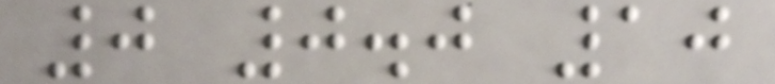0 0.0 10
